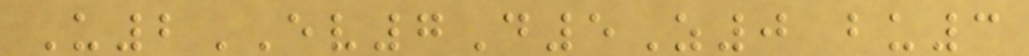U2EV7D5Z0 bu3
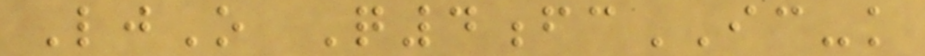LjO Q4fcIC-k
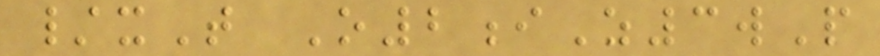/xT O2iZ3wP
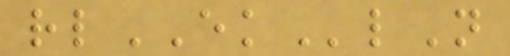rlEKlN
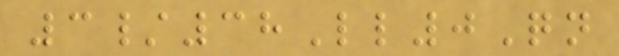3/38Ll0Qn
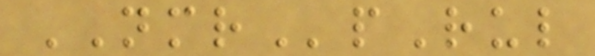NMRpRul
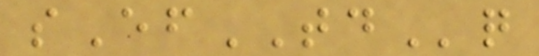sEfTDq
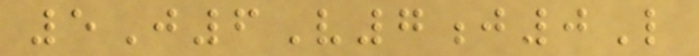5J6V7j0L
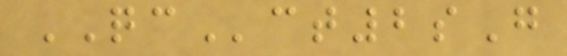QCct2sG
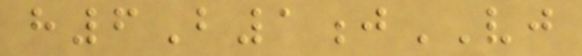h6B1jVJ
